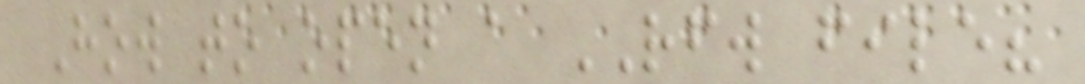How to open a RFW file?
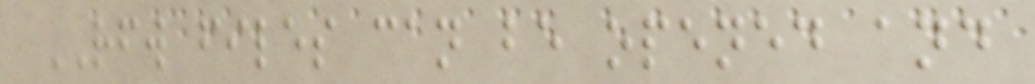RFW files can be opened and
